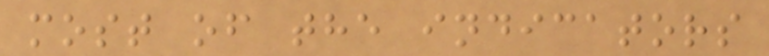most of the indicators
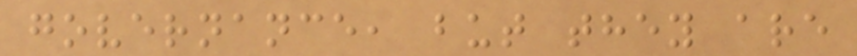governance, but they are
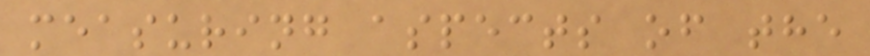measuring aspects of the
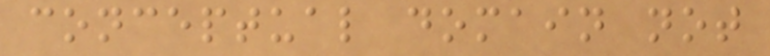conceptual domain not
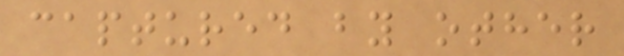captured by other
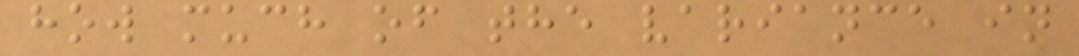how much of the variance in
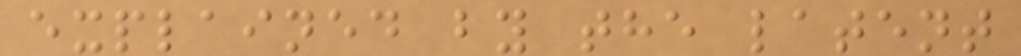explained by the latent
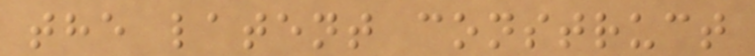the latent construct
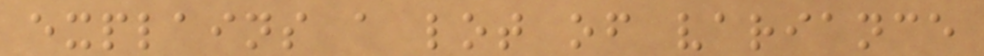explains a lot of variance
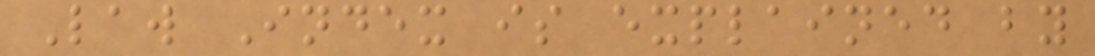Law Index is explained by
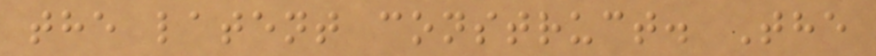the latent construct. The
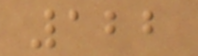122
